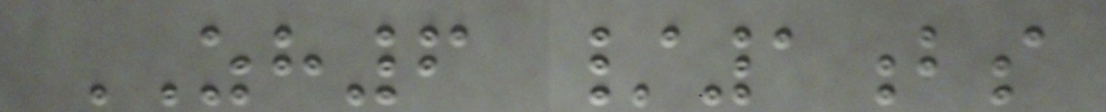ZH6 /1bs
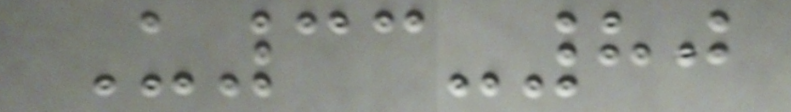U33-80
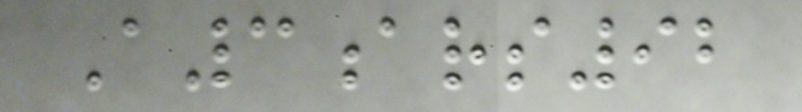A3ars92
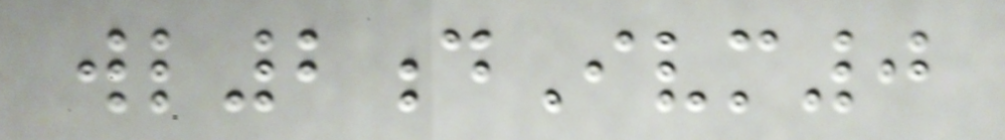wl2dIvm0
